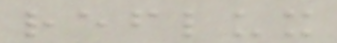reflux
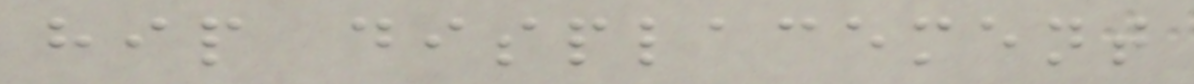hip displacement
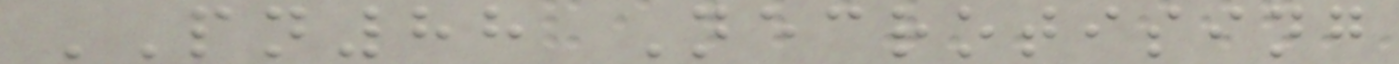PN88 Necrotising
